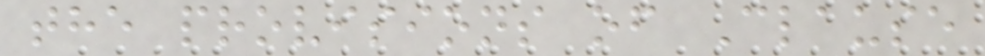the provisions of Clause
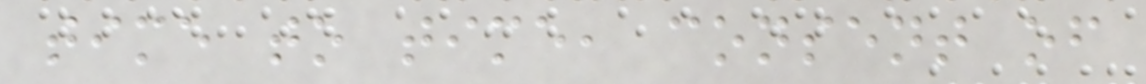time to time, consent of
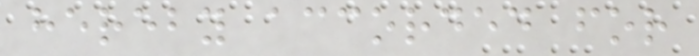hereby accorded for
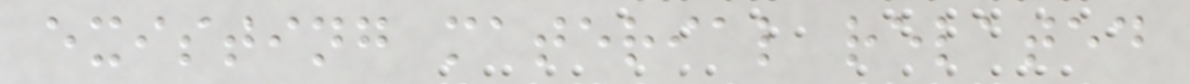existing material related
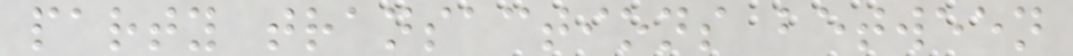party transactions between
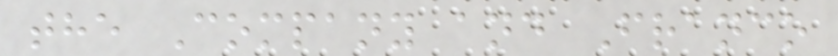the Company and Franco
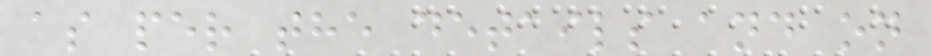as per the details and on
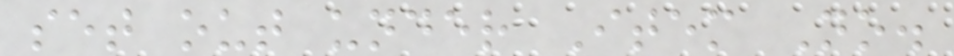set out under Item No.
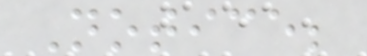Notice;
